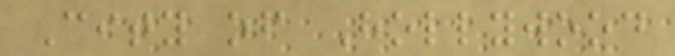City of Hollywood
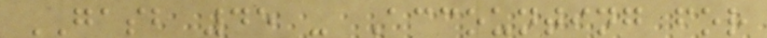GASB 45 - Accounting for
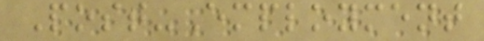Post-Employment
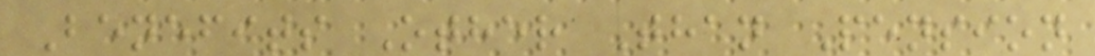Benefits Other Than Pension
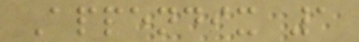Appendix 1
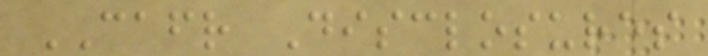CAFR Disclosures
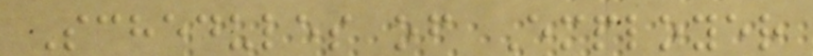Schedules of Employer
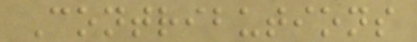Contributions
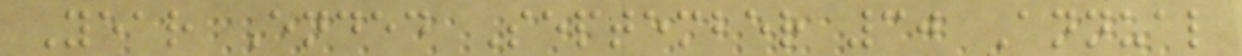Year Ended September 30 Annual
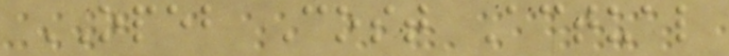OPEB Cost Actual
